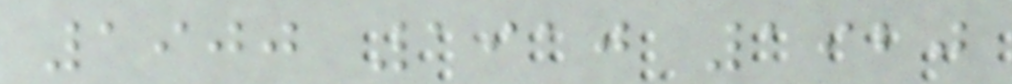1900 1910 1920
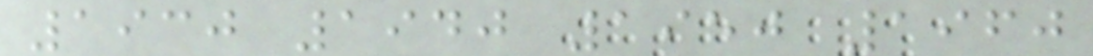1930 1940 1950 1960
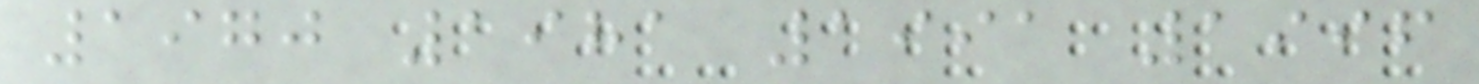1970 1981 1991 1996
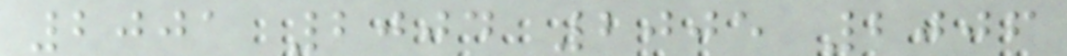2001 2004 2005 2006
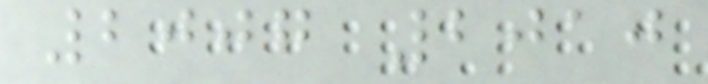2007 2010
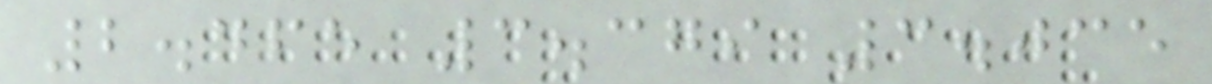2.465 3.379 3.035
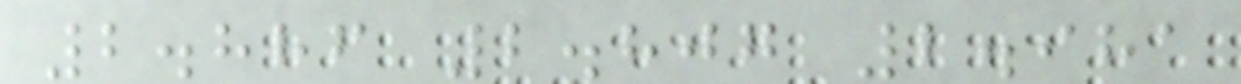2.886 2.807 2.981
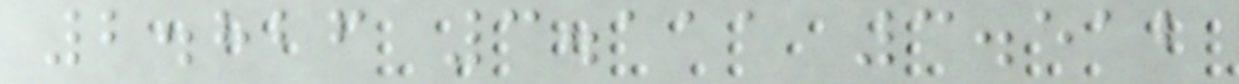2.826 3.111 3.512
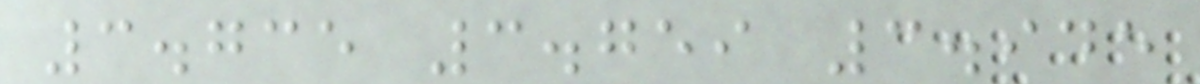3.735 3.759 3.945
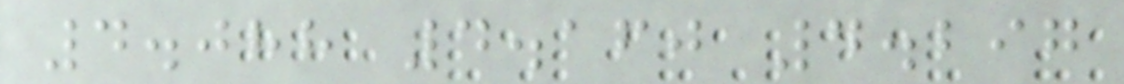4.088 4.160 4.297
